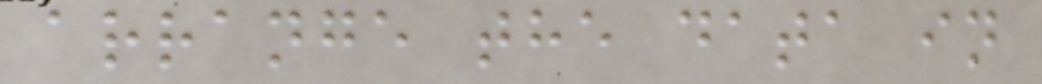arrange the data in
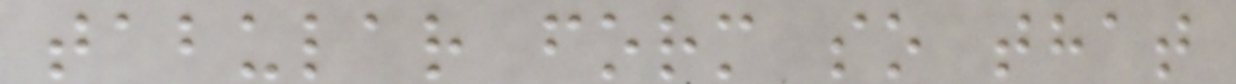tabular form so that
